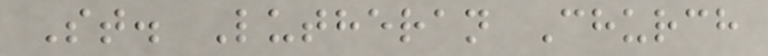St. Lutheran Church
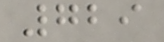729
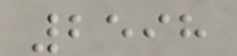2598
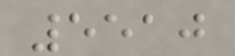5510
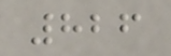826
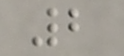2
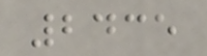2435
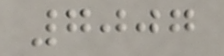7007
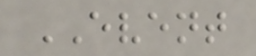EVENT
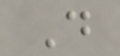D
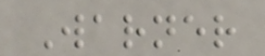Warner
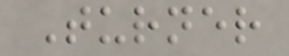Turner
